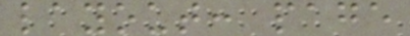layout: page
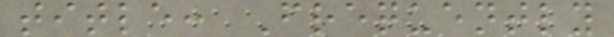title: Frequently
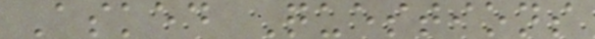Asked Questions
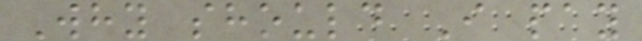Why should I pay
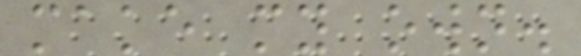make my own.
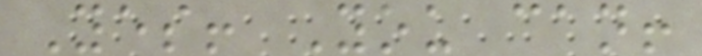Yes! You can!
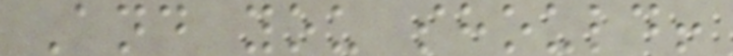And you should!
